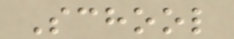School
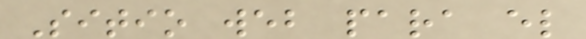Sitio web para el
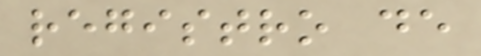registro de
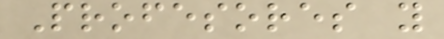Profesores y
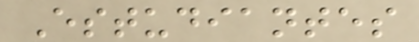Estudiantes
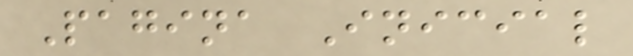Pagina Inicial
